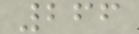266
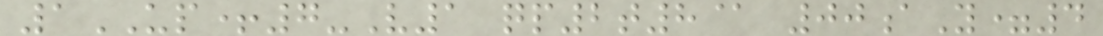1UP+7-V1 qp2t8@ 00aY=4
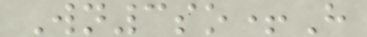Wn3so+H
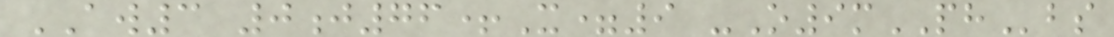AW3 0j76+X=9 -O9mPHbs
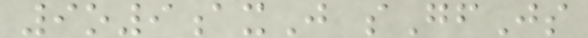9o9axJ sGfJs
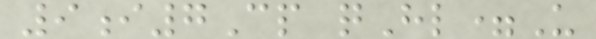9i7Cp qHl=U
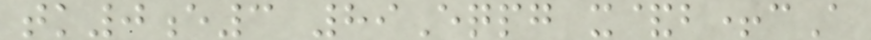tk0e3 89Eqpg x&b+cA
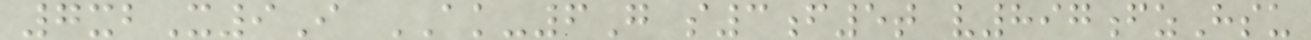7xbX9I AK-6G s3f5t v897fzHsu
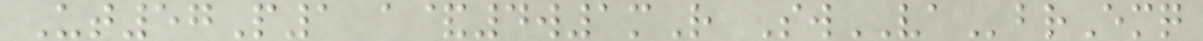Ut57P1 a&4w1mR SwVAbrEmq
